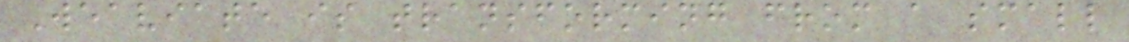Weaviate is transforming from a small
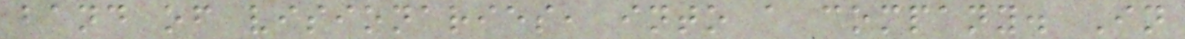band of visionaries, into a company. In
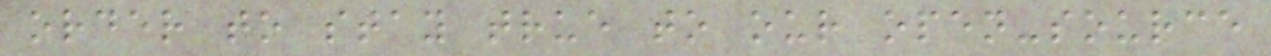order to stay true to our open-source
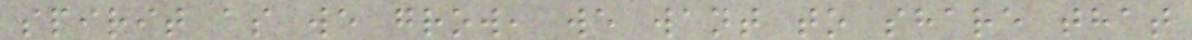spirit as we grow, we want to share that
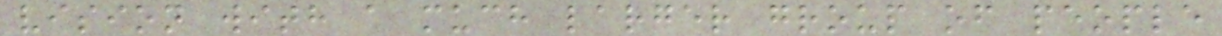vision with a much larger group of people
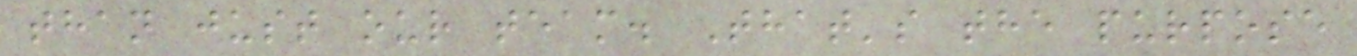than just our team. That's the purpose
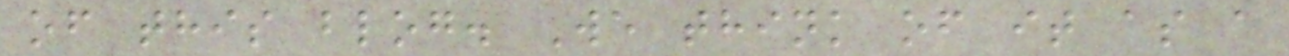of this blog. We think of it as a
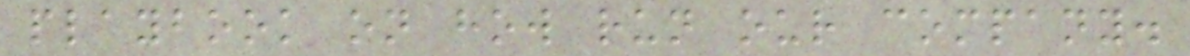playbook on how run our company.
